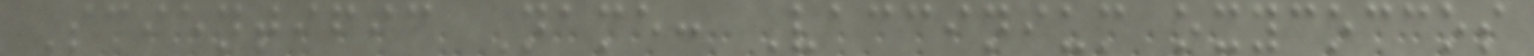Scientific Name: Vaccinium oxycoccos
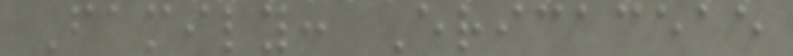Family: Ericaceae
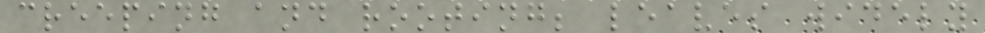creeping and rooting; leaves widely
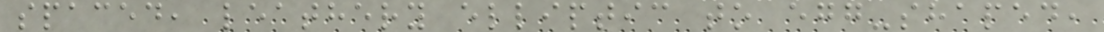spaced, leathery elliptic to egg-shaped,
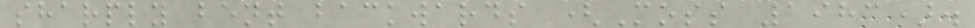sharply bent backwards (Moss 1983).
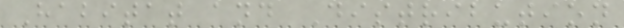Habitat and Distribution
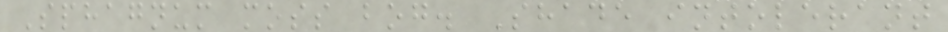Sphagnum moss bog. Shade intolerant
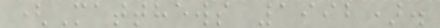(Matthews 1992).
